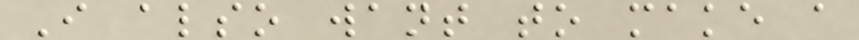I also want to make a
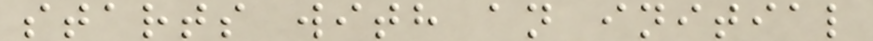starts with an initial
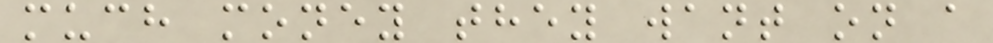much money they want on a
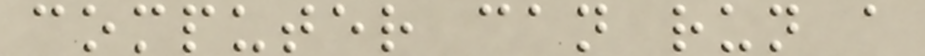computer can run a
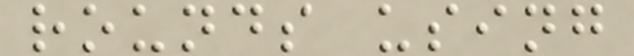rounds using
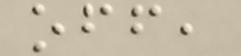off,
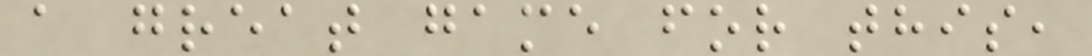a great game for this,
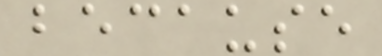because
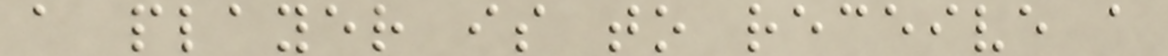a player is to receive a
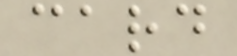card
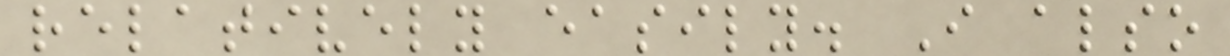relatively easily. I also
